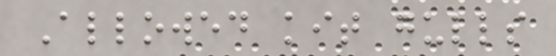Allowed kit gulls
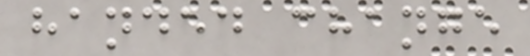handed change
